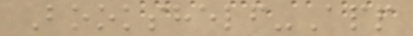Bookshelf-App
